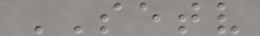SETV
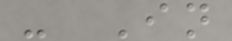- In
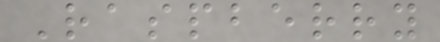Raspberry
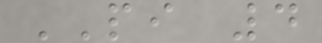PI 4
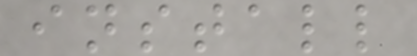install
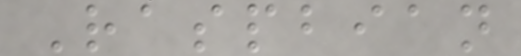Raspbian
